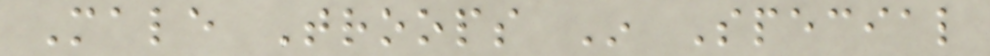Male Troops In Special
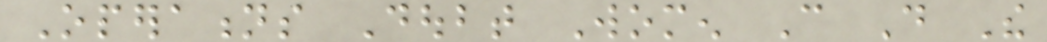Operations Doubt Women Can Do The
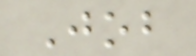Job
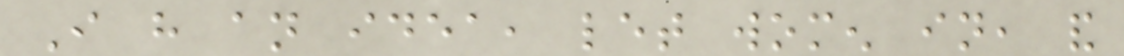I have an idea, let women in, and
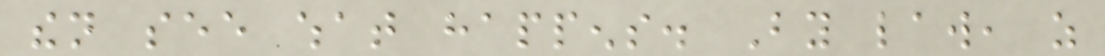then see what happens. By law, as
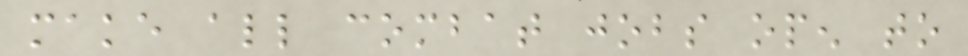make all combat jobs open to
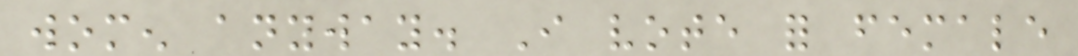women anyway. I vote for female
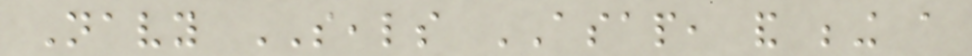Navy SEALS ASAP, and being a
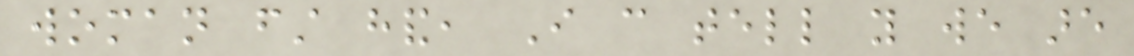woman first hand, I can tell you we are
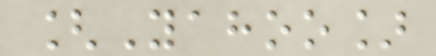[Yahoo]
